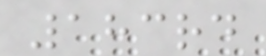183rd
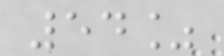54%
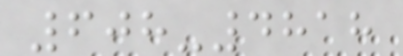608-4818
